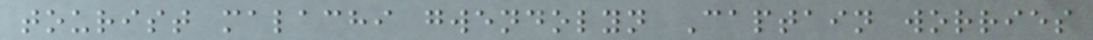tourist malachi gwendolyn Captain worries
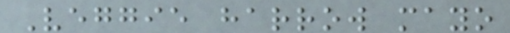Veggie harrow mayo
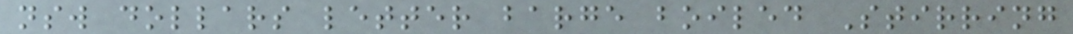nsw dollars letter barge boiled Stirring
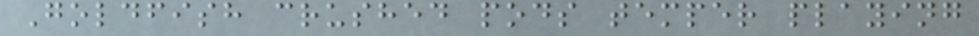Goldfish crushed pods temper playing
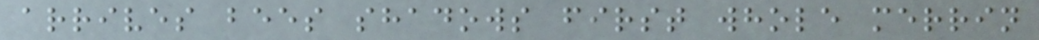arrives bees shadows first whole merrin
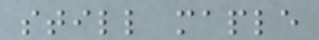still maple
